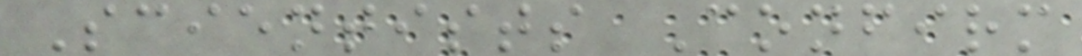Scientists Confirm
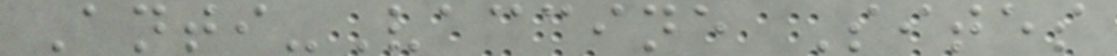Anti-Vaccine Sites
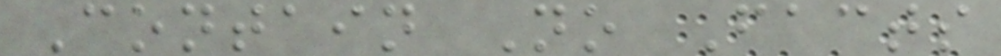Contain No Facts
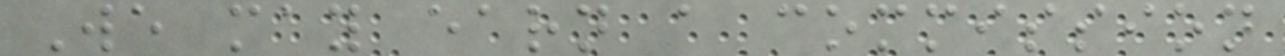We may earn a commission
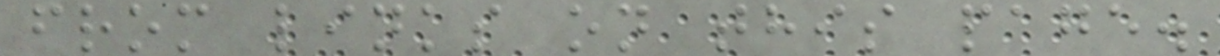from links on this page.
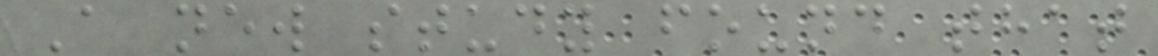A new study found that
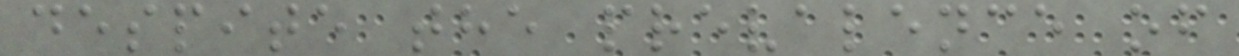despite the prevalence of
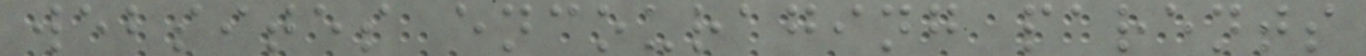websites encouraging parents
